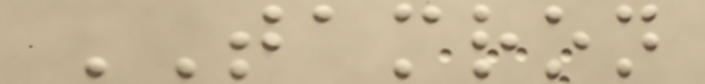TAMRON
